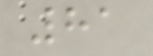81
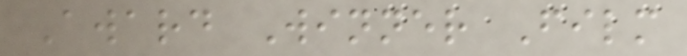Award Winner Film
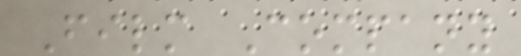Film Company
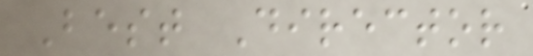Best Director
